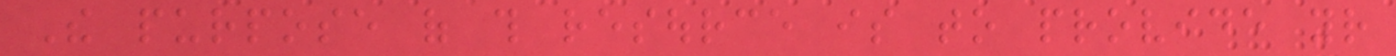The purpose of this resource is to provide your
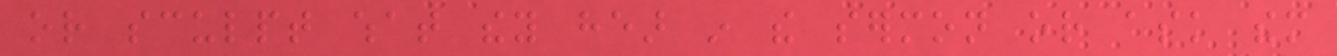or sculpt what they hear in the sermon or ask them
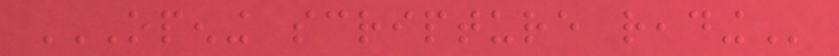OPENING SCRIPTURE READING
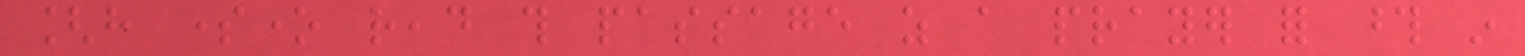[have someone read this passage as a prayer for those in
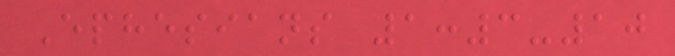Ephesians 1:3-10
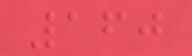160
